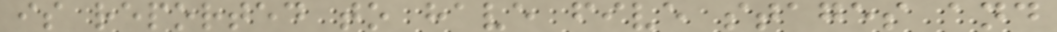is reported to have five stages and
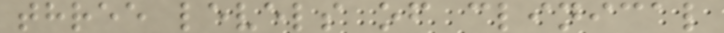three levels of clinical
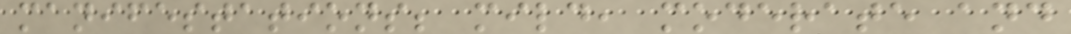manifestations; mild, moderate and
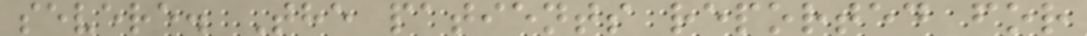severe. The patients reported for
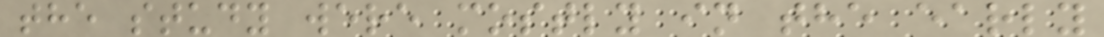the study were mostly in the early
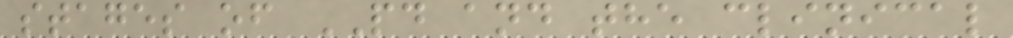stages of PD and the clinical
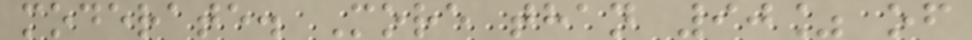moderate. More than 90% of
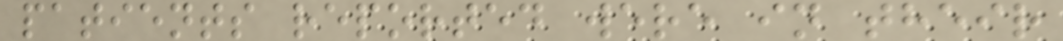patients reported were in their
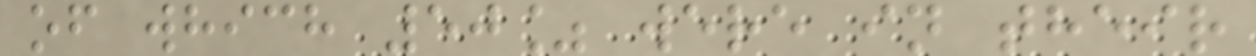of which 50% were in their
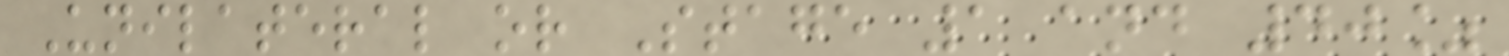Unilateral or Stage 1 and 40%
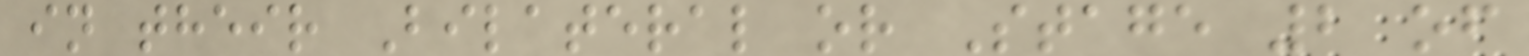in their Bilateral or Stage 2 of
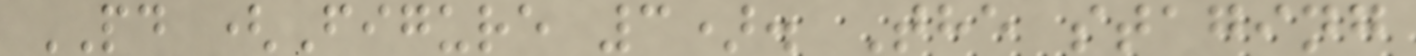PD (Figure 3). The staging
